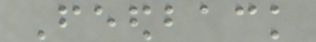Feedback
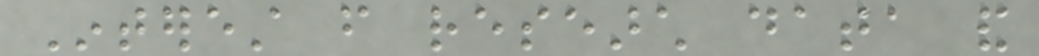Interest from research data and
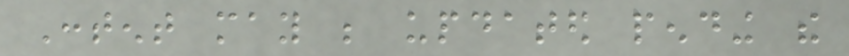Content may be updated pending the
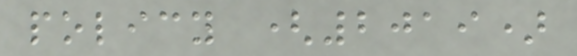policy (2019)
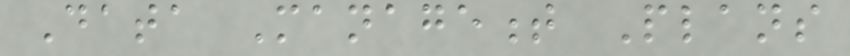Data Management Plans
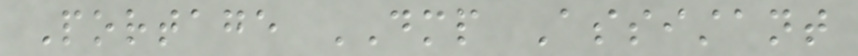Portage DMP Assistant
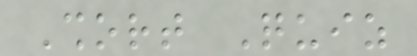Short Quiz
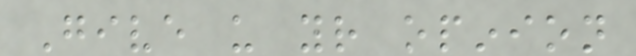Give us your opinion
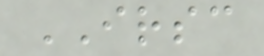IRSC
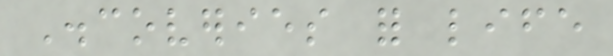Discoveries for life
